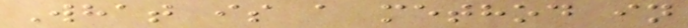What is a method in
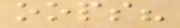oops?
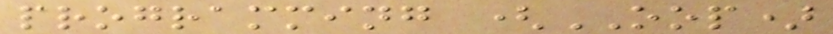programming (OOP)
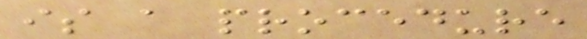is a procedure
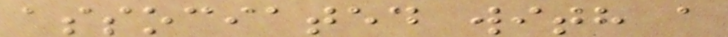associated with a
